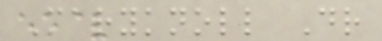Maryknoll Dr
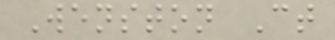Wenston Ct
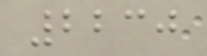2230
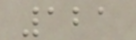121
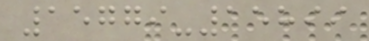15779-15899
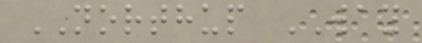NORTHUP WAY
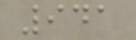941
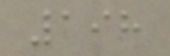198
